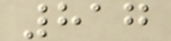817
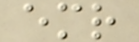emr
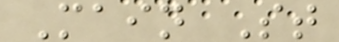Main St
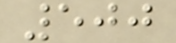500
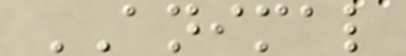ANIMAL
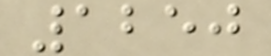1250
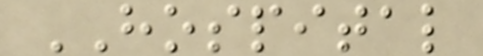HOSPITAL
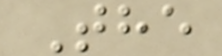The
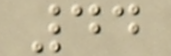44
